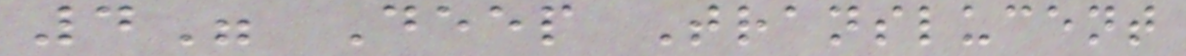4" Deep Translucent
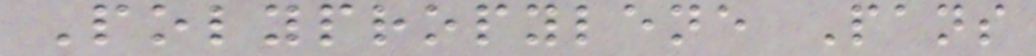Polypropylene Pans
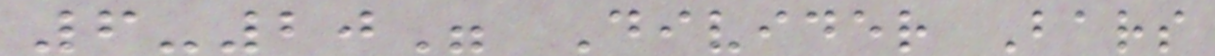6-20" Divider Bars
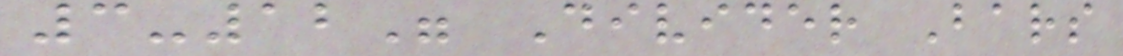3-12" Divider Bars
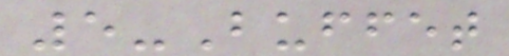5-Buffet
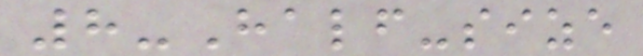8-Half-size
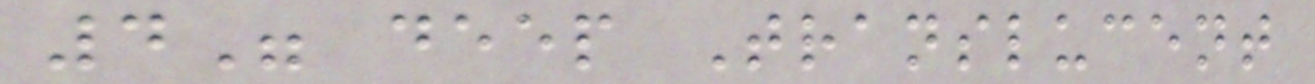4" deep Translucent
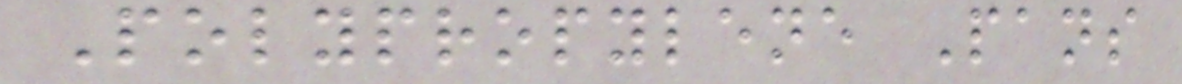Polypropylene Pans
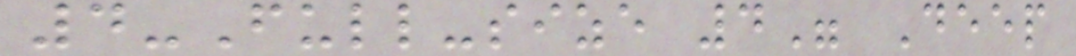4-Full-size 4" Deep
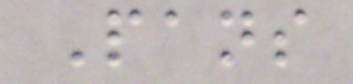Pans
